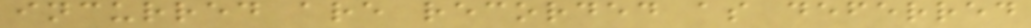incurred are recorded as deferred
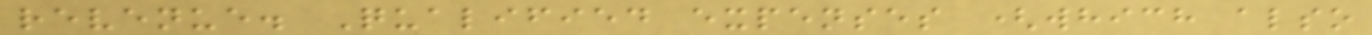revenue. Qualified expenses (which also
